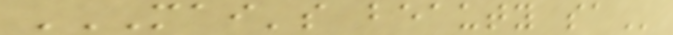MAI'S BEAUTY SA
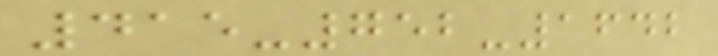415-752-1642
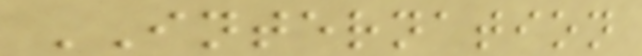INTERNATION
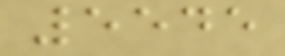5545
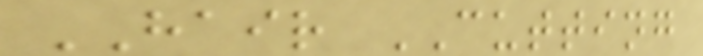HAIR CUTTING
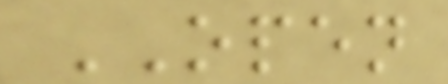OPEN
